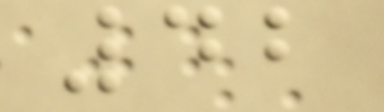42
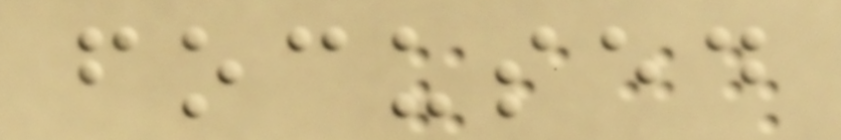focused
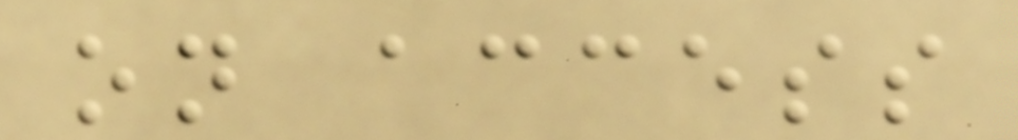on access
